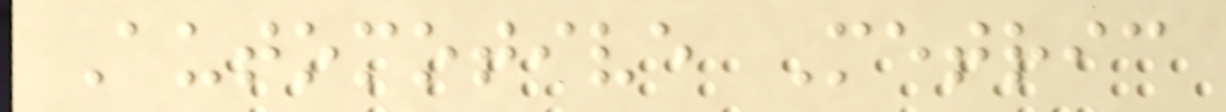Automotive Metric
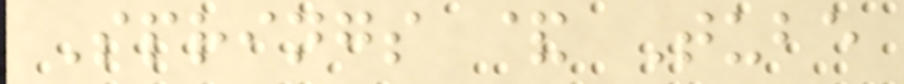Springs & Tube
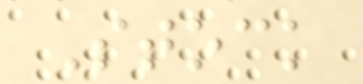Stock
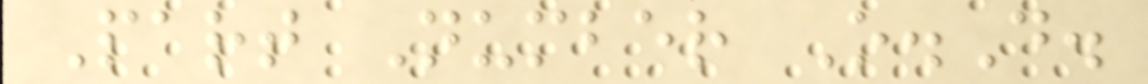Part Number O.D.
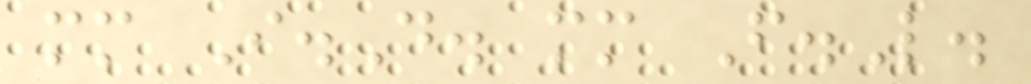mm I.D. mm F.L.
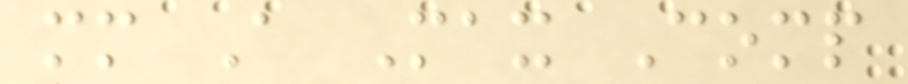mm A Max Comp
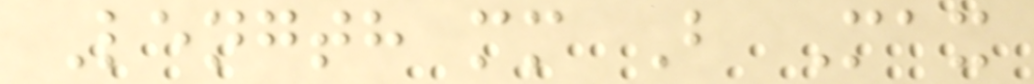Length mm B Max
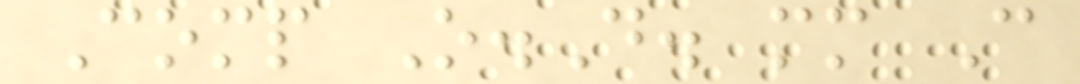Comp O.D. mm C
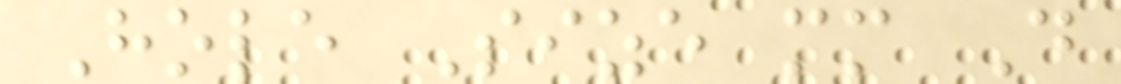Hole Size mm D
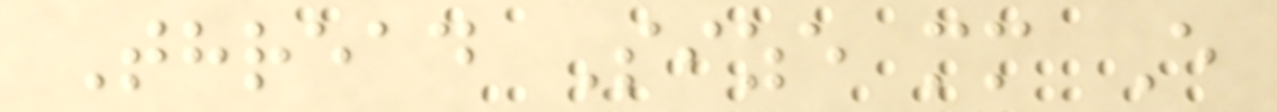Thread Size mm E
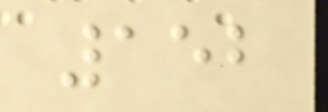152
